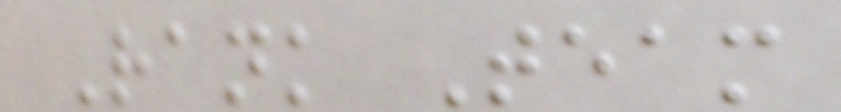Rank Team
